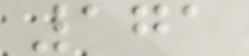171
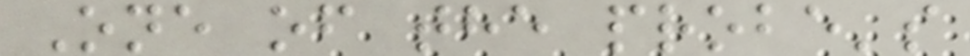One of the probe's
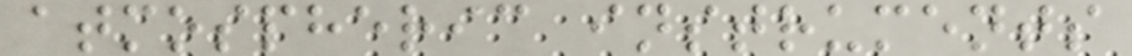atmospheric instruments
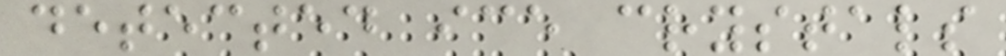detected ice crystals
